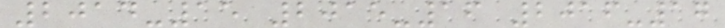2014-15 2015-16 2016-17
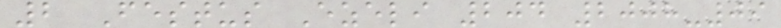2 Festus Ezeli 204 2008-09
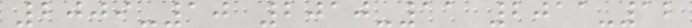2009-10 2010-11 2011-12
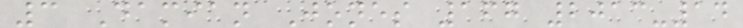3 Damian Jones 167 2013-14
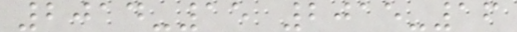2014-15 2015-16
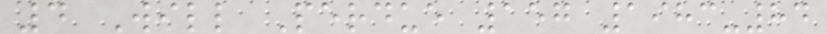4 Will Perdue 157 1983-84
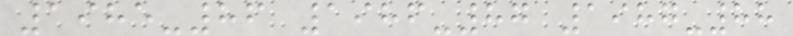1985-86 1986-87 1987-88
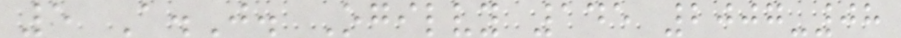5 A.J. Ogilvy 145 2007-08
